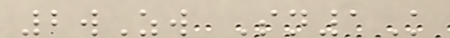2wZw Sn1K
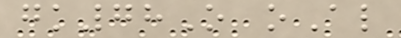gk78O oAl
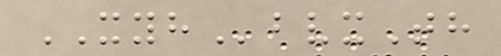XYHbvxTh
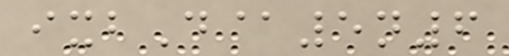ixbD@5n6
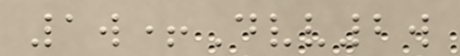1w+Dvv2w
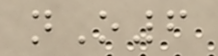nO6
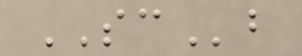SCb
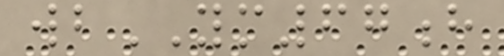wbYM67h
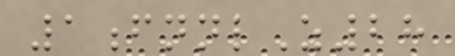1fnnlZ28
